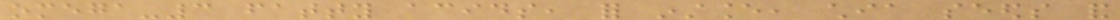omega-3 fatty acids, for instance, chia seeds and
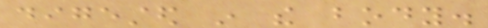digested in the body.
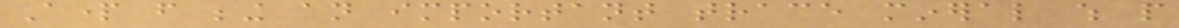Apart from being an important trace mineral which people
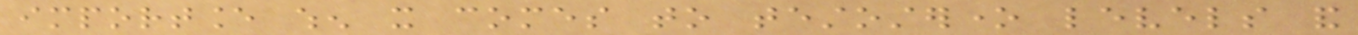importance when it comes to testosterone levels and
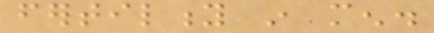fertility in men.
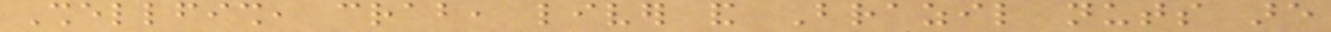Shellfish, crab, liver and Brazil nuts are
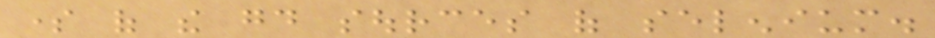some of the good sources of selenium.
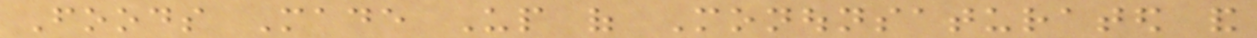Foods Made Up of Monounsaturated and
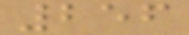256
